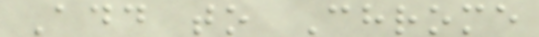Add to Chrome
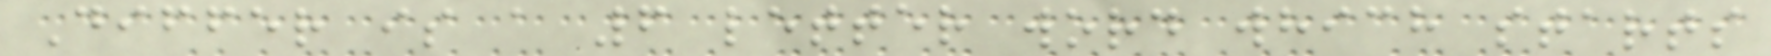Differ is a 6 letter word which starts
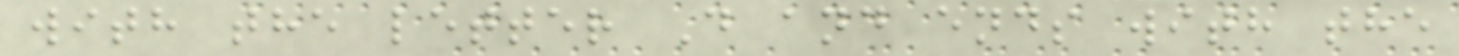with the letter D and ends with the
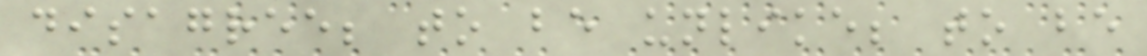disagree; to be unlike; to be
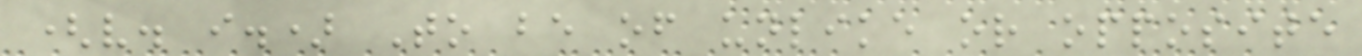(v. i.) To be of unlike or opposite
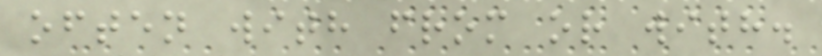often with from or with.
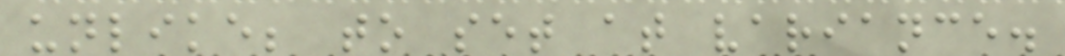unlike; to set at variance.
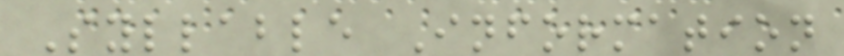Syllable Information
